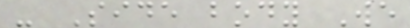- Side body We
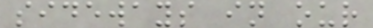sideways in our
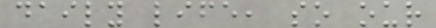daily life, so our
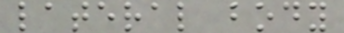lateral body
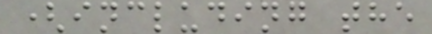(including the
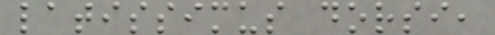latissimus dorsi,
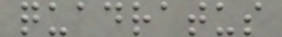quadratus
